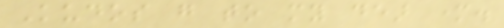Kudos go to my dear mother.
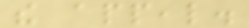the appeal.
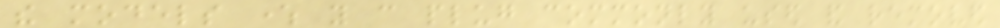the models where you can plug commonly used and removed
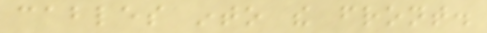cables into the front.
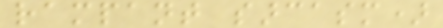rampant sarcasm)
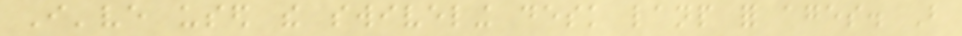I've used the swiveling desk lanp for ages. But
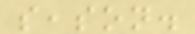season.
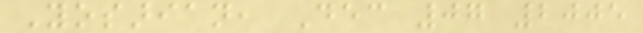Yosarian, Dec 07 2005
